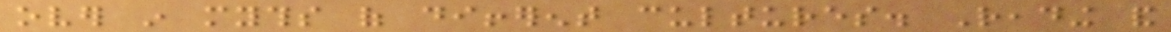over in myths of different cultures. Reading and
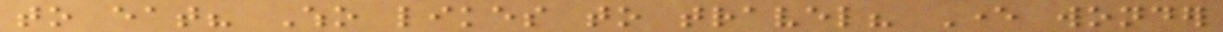to eat? Who likes to travel? Ever wonder
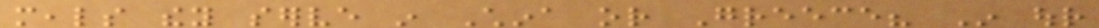meals they serve in China or Greece? In our
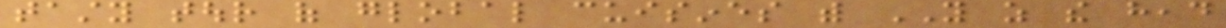tasty tour of global cuisines with YOU as the head
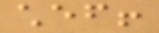chef!
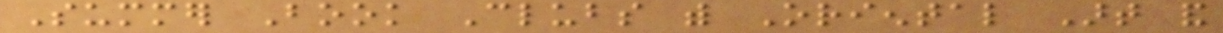Summer Book Clubs with Oriental Art and
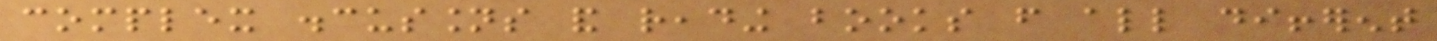complex discussions and reading books from all different
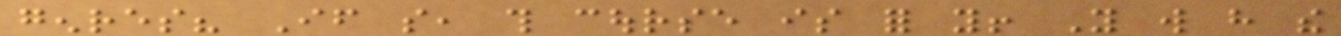genres? If so, this course is for you! You will have the
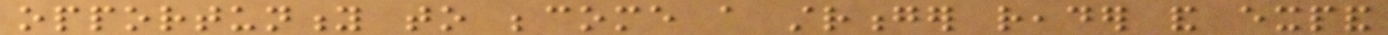opportunity to become a stronger reader and expand
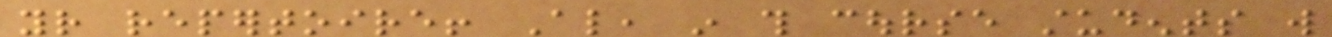your repertoire! Also, in this course students will
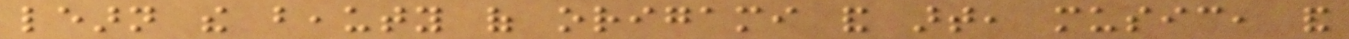learn the beauty of origami and art, music, and
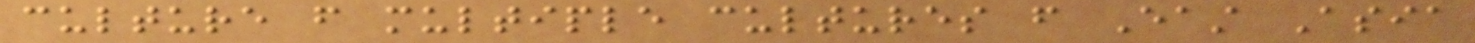culture from multiple cultures from East Asia
